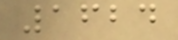1624
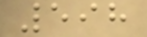598
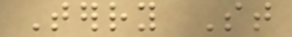Terry St
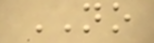NO
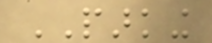PARKING
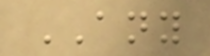ANY
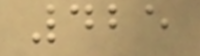425
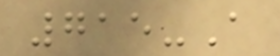715-A
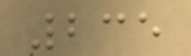235
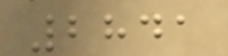2841
